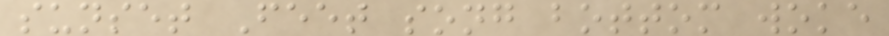sunset Feet song bottom woke
